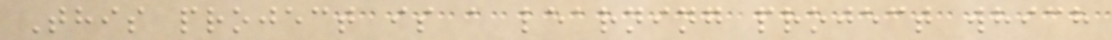This project is a learning project which
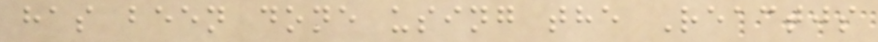has been done using the Reactjs
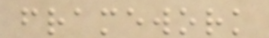framework
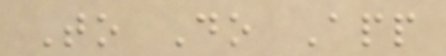To Do App
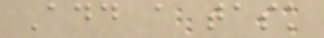Add a task
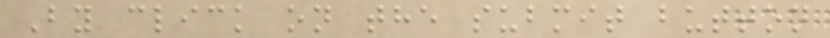By click on the submit button
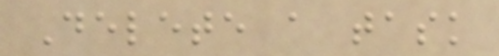Delete a task
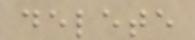delete
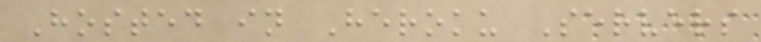Hosted in Heroku Servers
